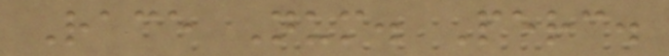Race Num. Perc.
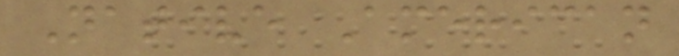Native American
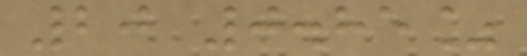20 0.85%
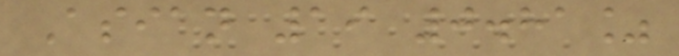Asian 19 0.81%
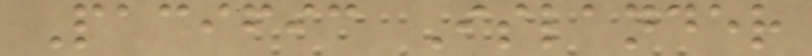Pacific Islander
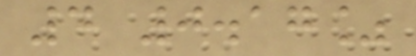4 0.17%
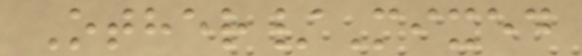Other/Mixed
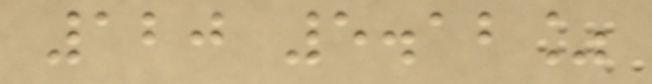120 5.12%
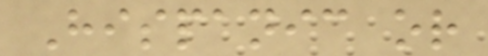Hispanic or
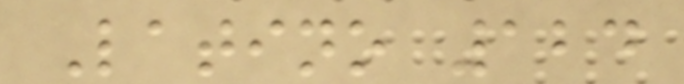Latino 124
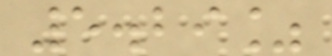5.29%
